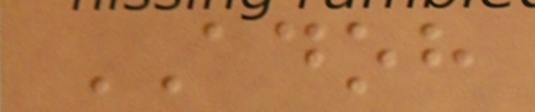ADOH
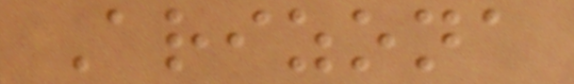Arizona
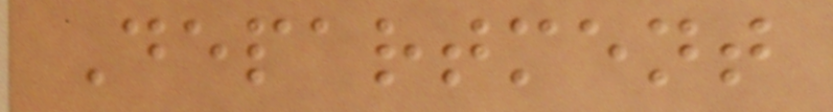Department
